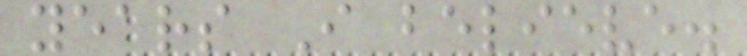years I believe.
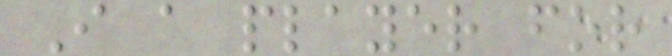I a player for
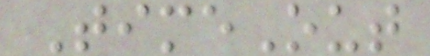TimeOut
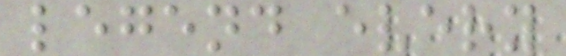legend every
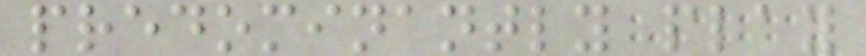predominantly play
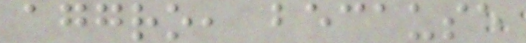aggro, because
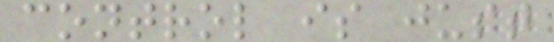control is just
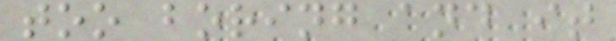too boring and it
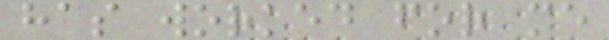has worked for me
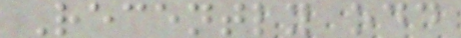Recently odd
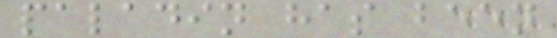paladin has been
